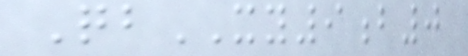QbXY9b0
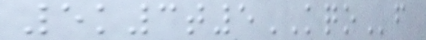5k3t5KQOf
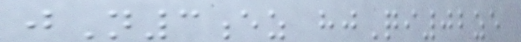jN3ez hjQi02ze
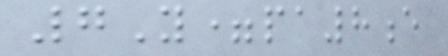7Y=pa8e
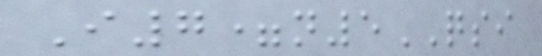I7=n5QSI
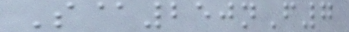S@250nF7
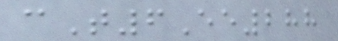cT6Ee288
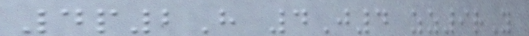4p2H 4J4 zz9rY
